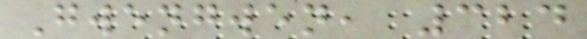Gwengwen, 324
